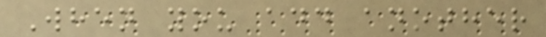When you add another
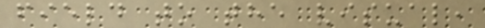field to the visual,
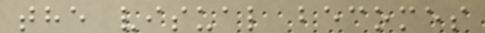the visual becomes
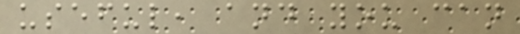useful, and you can
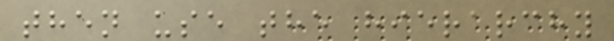then use the hierarchy
